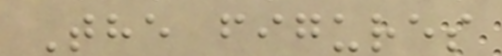The figures
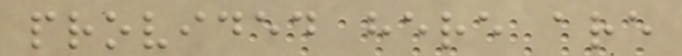provided here are
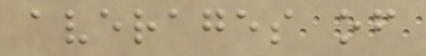averages of
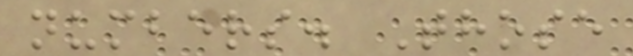numbers. Those
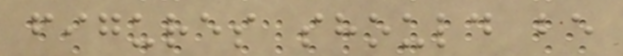figures should be
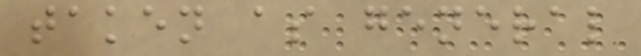taken as general
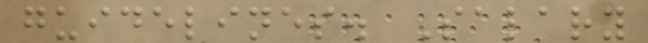guidelines. Salary
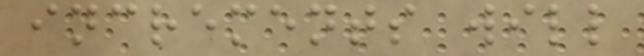increments will
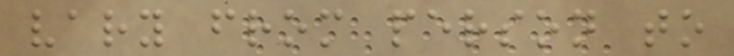vary from person to
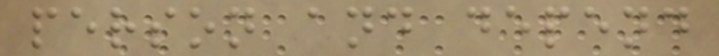person and depend
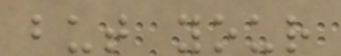but your
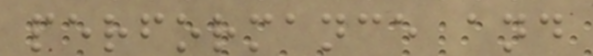performance and
